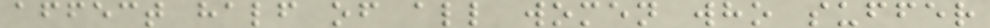affect half of all women who suffer
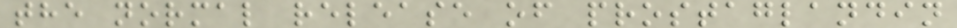the normal release of prostaglandin
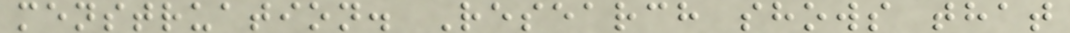menstruation. Research shows that
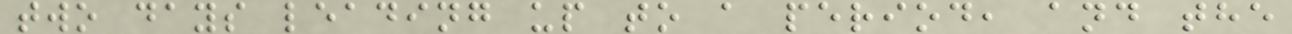two days leading up to a period, and the
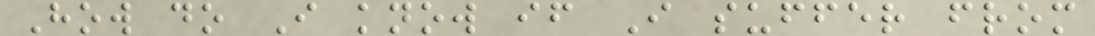How do I know if I suffer from
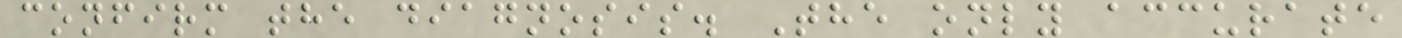confirm the diagnosis. The only accurate
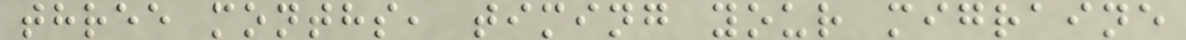three months, timing your migraine
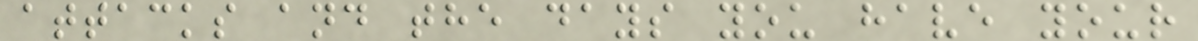attacks and the days you have your
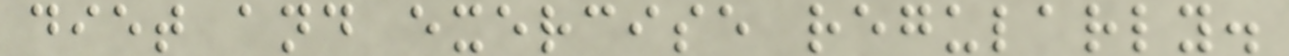diet and exercise regularly.
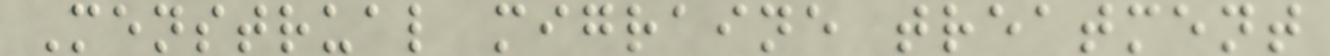Menstrual migraine treatment
